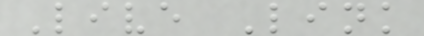Live Link
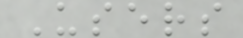Users
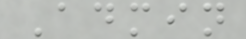Admin
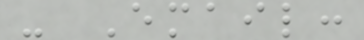- Email:
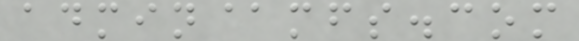admin@mfs.com
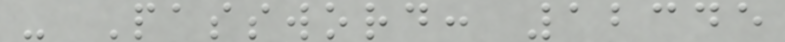- Password: 12345
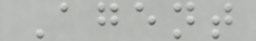Agent
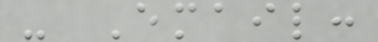- Email:
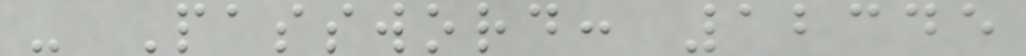- Password: 12345
